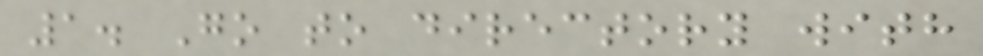1. Go to directory with
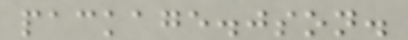package.json.
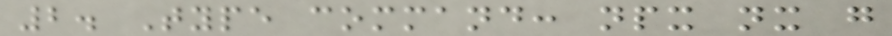2. Type command: npx nx g
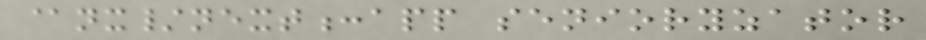@nx/next:app senioryzator
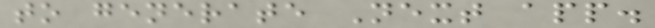to generate Next app.
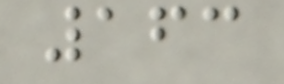163
